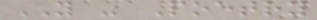YOU - Poetry
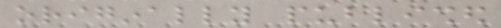originally published
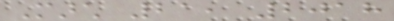March 21, 2018
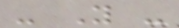- You -
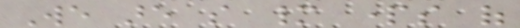We are so many parts of
